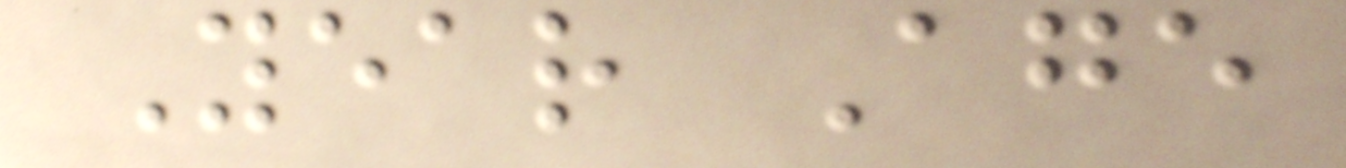Year Age
